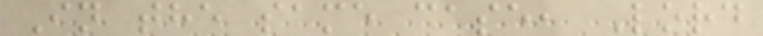In the same case, Lord
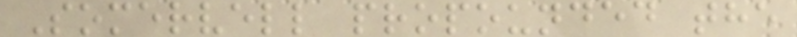Somervell propounded the
